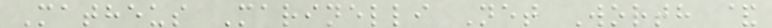Matheus Marinelli Net Worth &
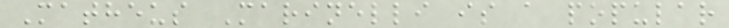Matheus Marinelli is a popular
